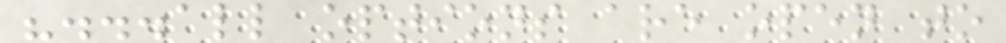"...all options are open to
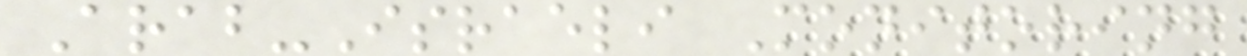Arab-Israeli Monitoring
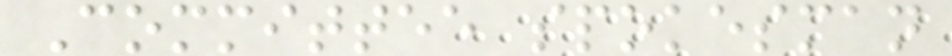Committee spokesman
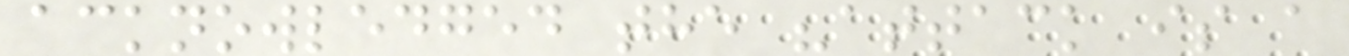acknowledged the "attack is a
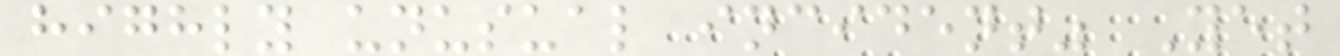highly unusual incident" Yet
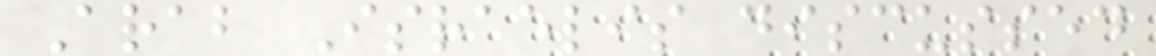Arab Israelis discussed
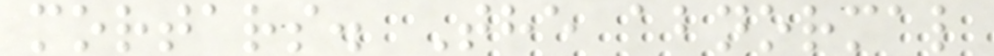mortars. The abnormal
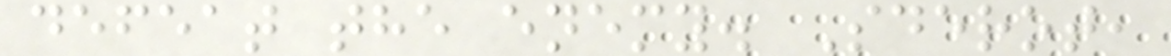defeat the enemy. Sderot,
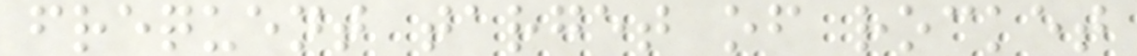frequent target of rocket
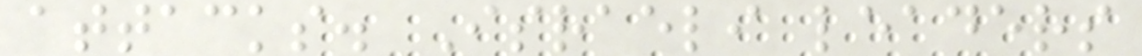attacks. Israeli leaders
